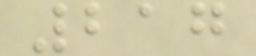217
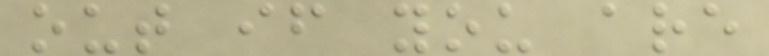out if you are
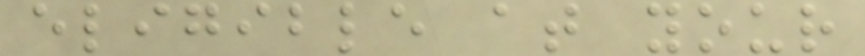eligible at your
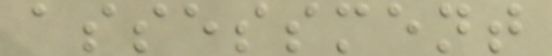assessment
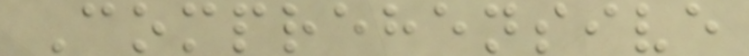Comprehensive
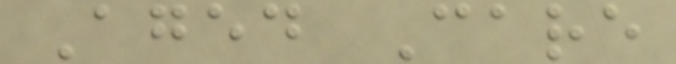Aged Care
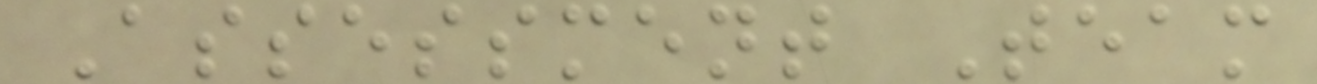Assessment Team
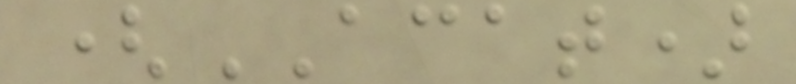(ACAT)
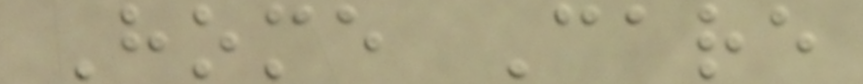Home Care
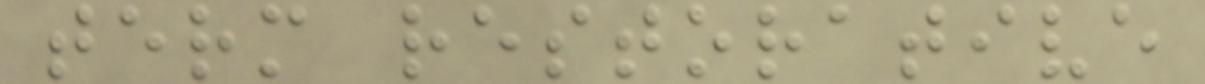term restorative
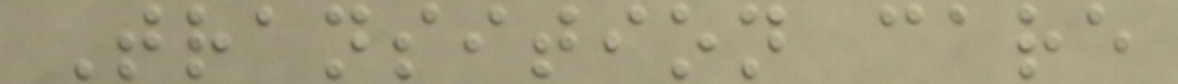Transition care
